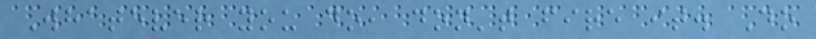Whatever you do, don't fire it. Do
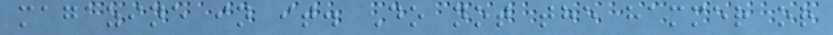magazine in it. Do not the hammer or
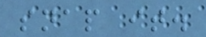snap it.
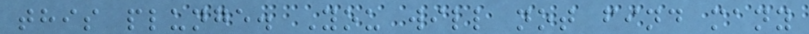this plunge. You will not find many
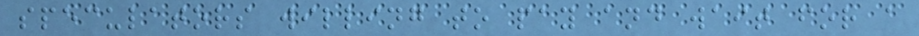speculators willing to pay and wait for a
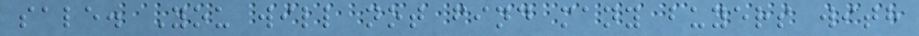sale. You will not find many buyers with
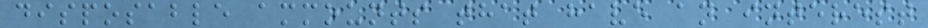disposable ammounts that have an interest
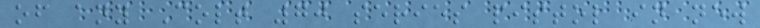of any Colt 70 series pistol in new
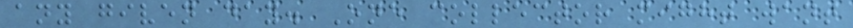any given day. One collector might want
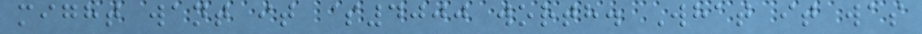might want it $4000 worth. What it was
